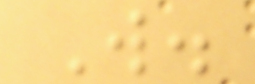W.
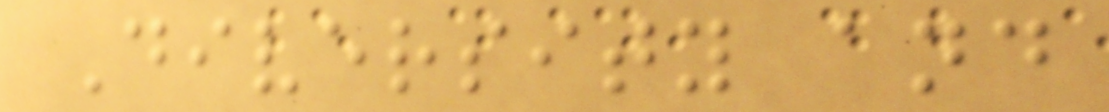Diversity and
